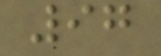97
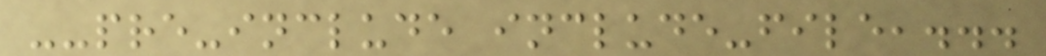--pre-include include-file,...
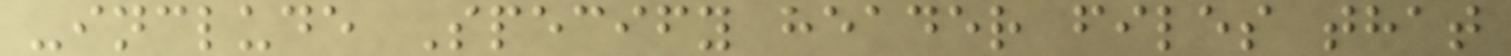-include Specify header files that
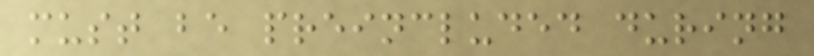must be preincluded during
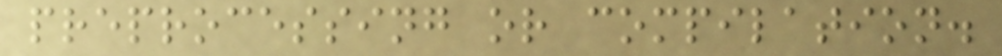preprocessing or compilation.
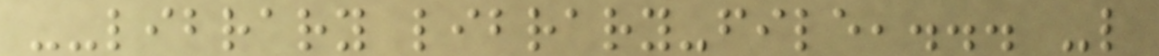--library library-file,... -l
